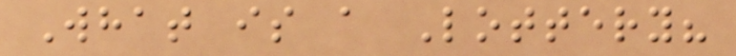What is a Lottery?
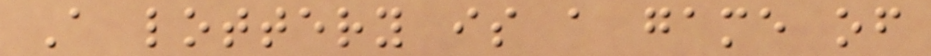A lottery is a game of
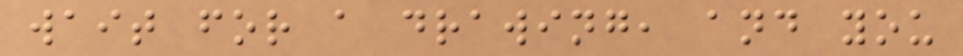wait for a drawing, and you
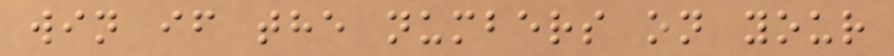win if the numbers on your
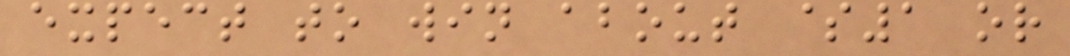expect to win about $1 or
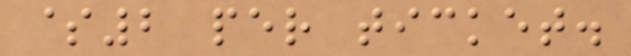$2 per ticket.
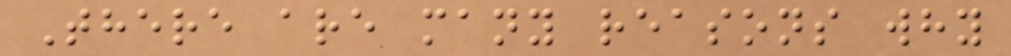There are many reasons why
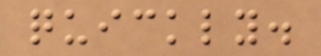quickly.
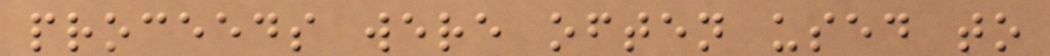proceeds were often used to
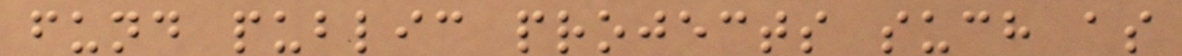fund public projects such as
